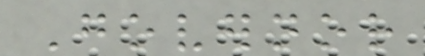Governor
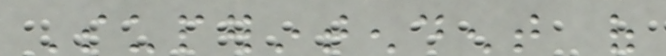Superintendent of
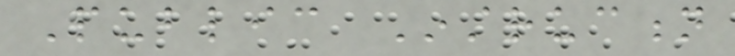Public Instruction
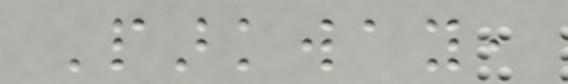Parkway,
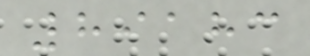89183
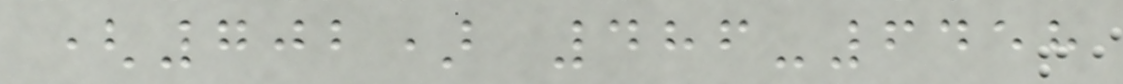(702) 486-6458
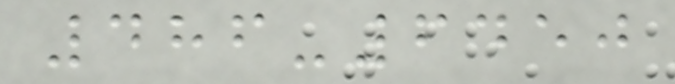486-6450
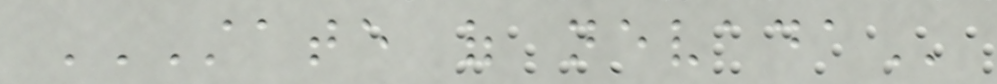STATE OF NEVADA
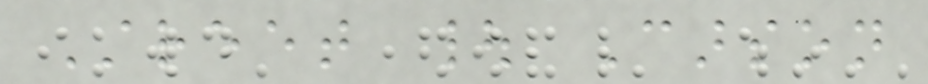Street | Carson
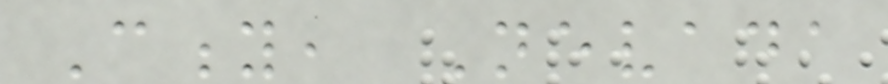City, Nevada
